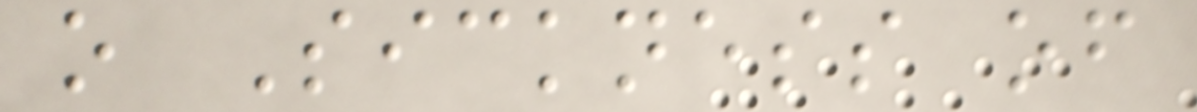o Sickness of
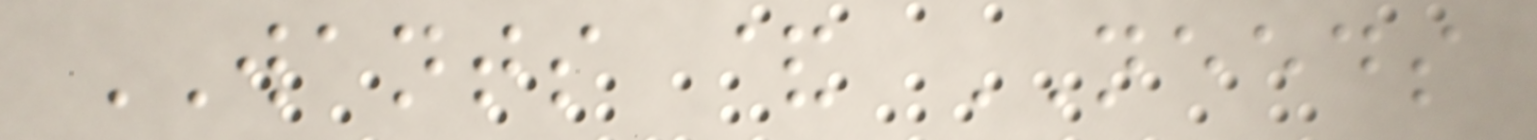WANTS & NEEDS
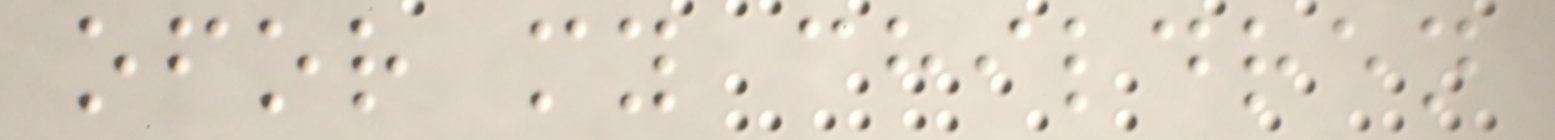ofor my children
